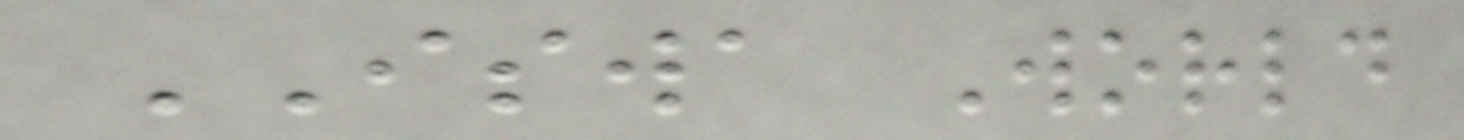ISWA World
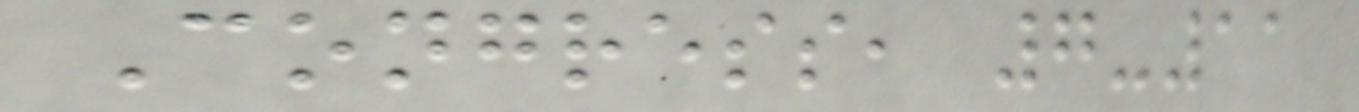Congress, 7-11
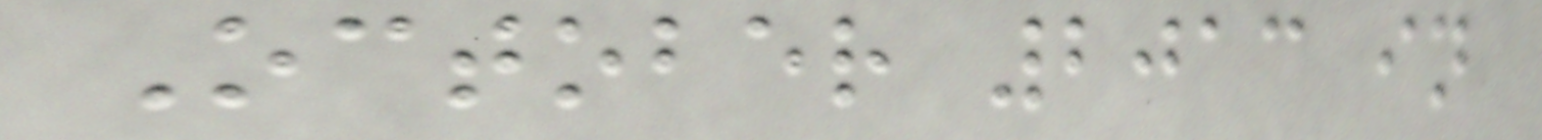October 2013 in
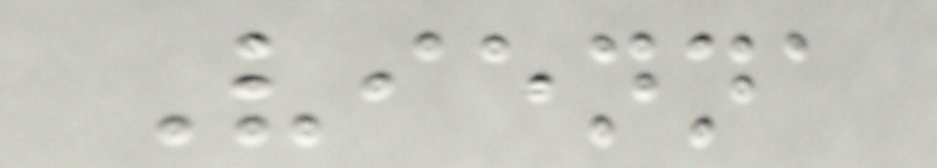Vienna
